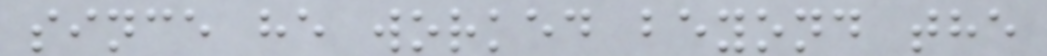since he worked beyond the
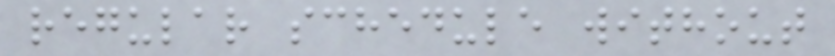regular schedule without
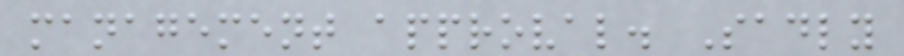management approval. Sadly
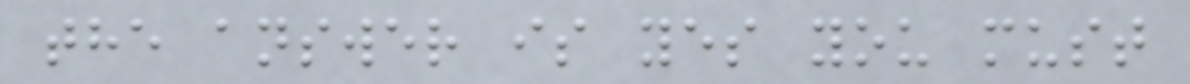the answer is yes you must
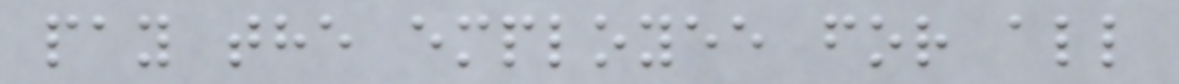pay the employee for all
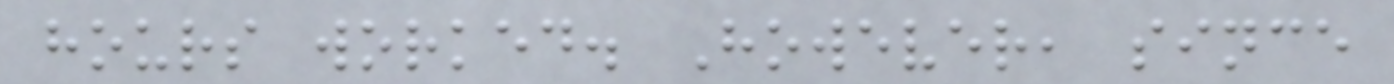hours worked. However, since
